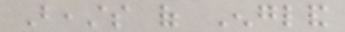Beasts of England
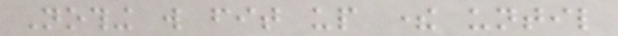Nothing will fit up there until
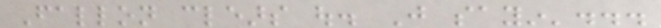Fallon clears out. Just sayin'...
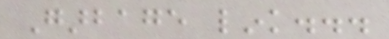Garbage link...
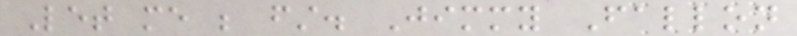Let me be first. Jimmy Fallon
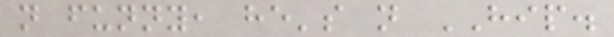not funny, he's not HIP.
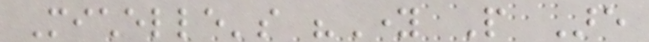Michelle's "Young People Are
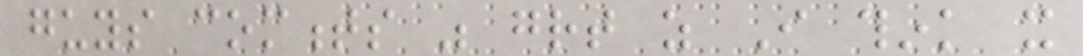guys comments was great as I think it
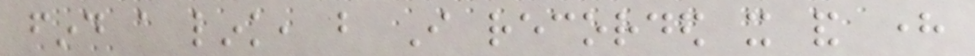find a link, but I recorded it and here
